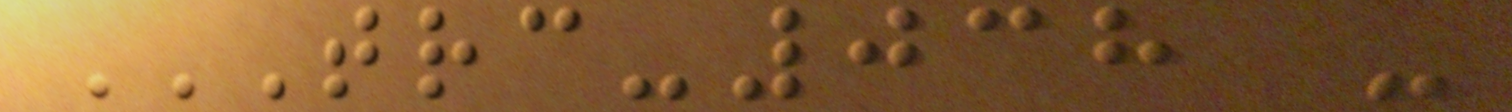TRC-038 -
